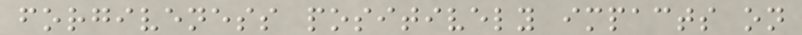forgiveness positively impacts on
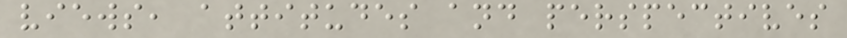views, attitudes and perspectives
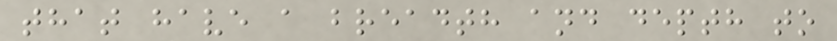that have a breadth and depth to
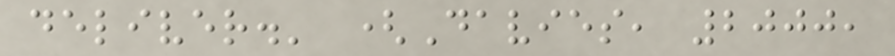deliver.' (Davies, 2000,
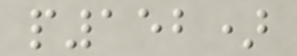p152)
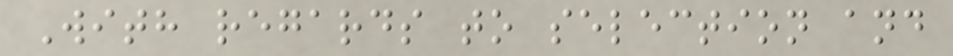With regards to selection and
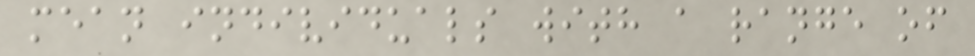mean individuals with a range of
